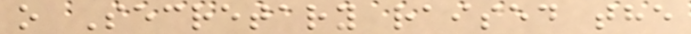o Secretary raised the
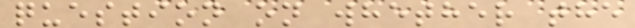question on whether the
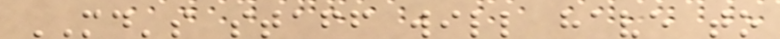MD's staff will have to
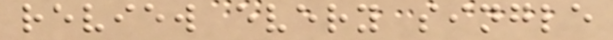review every single
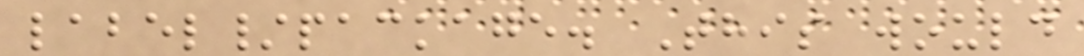label/package. This would
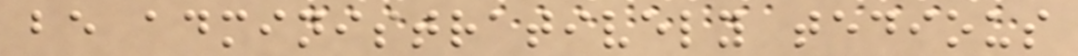be administratively tedious
